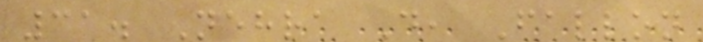31. Nehra D, Fallon
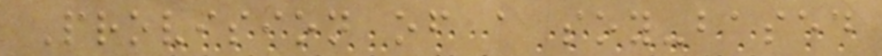Provision of a soy-based
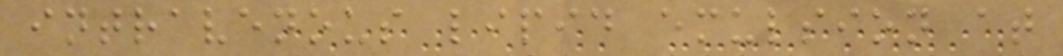intravenous lipid emulsion at
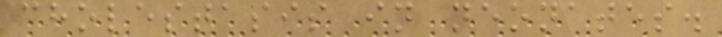cholestasis in neonates.
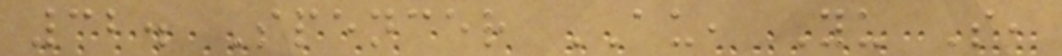32. Spencer AU, Yu S,
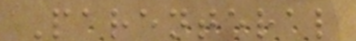Parenteral
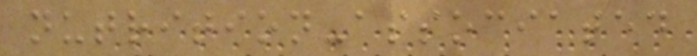nutrition-associated
